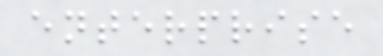enterprise
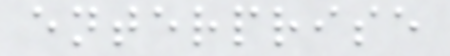enterprise
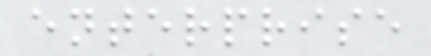enterprise
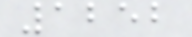1252
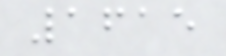1615
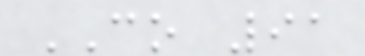CO 91
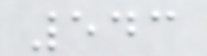543
